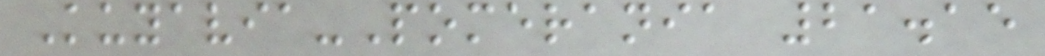Kuyavia-Pomerania 21.15
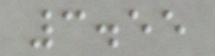3.55
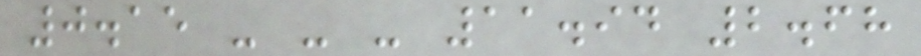0.15 - - - 11.94 2.68
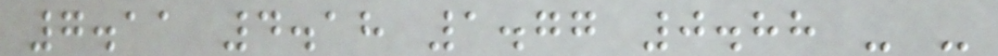7.11 4.18 1.77 0.88 - -
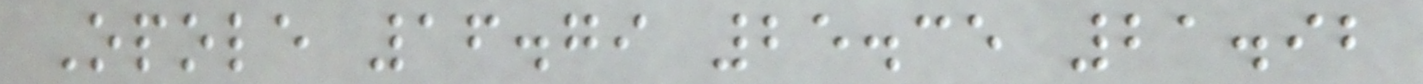Opole 16.79 25.35 21.92
